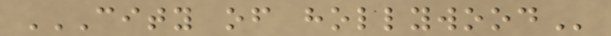CITY OF HOLLYWOOD
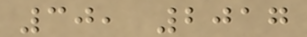30, 2017
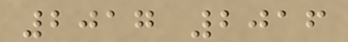2017 2016
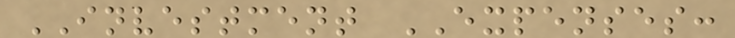INVESTMENT EXPENSES:
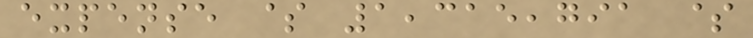expense $ 1,315,791 $
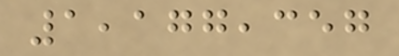1,177,357
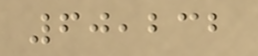60,232
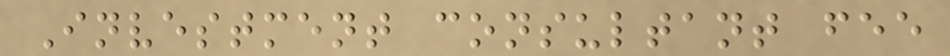Investment consultant fee
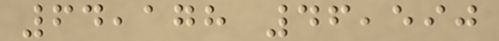64,178 46,590
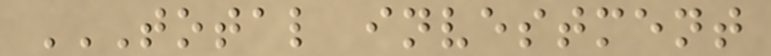TOTAL INVESTMENT
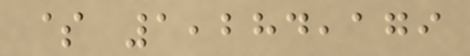$ 1,284,179
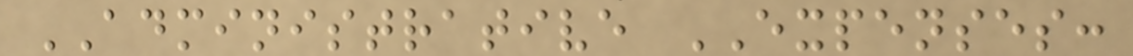ADMINISTRATIVE EXPENSES:
